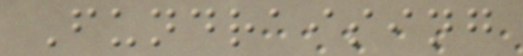Fundraising
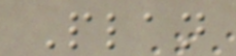Plan
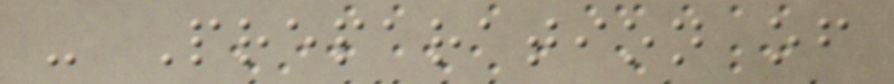- Preparation of
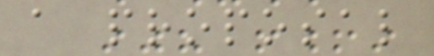a proposal
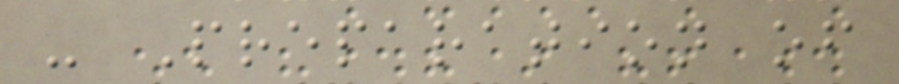- Preparation of
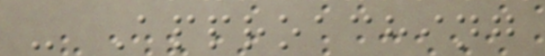- Approaching
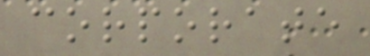corporate
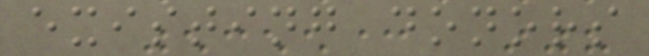existing donors
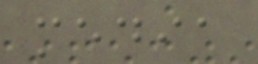media
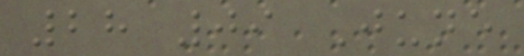28 09 June
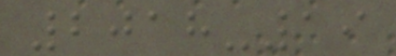2018-19
